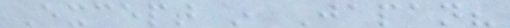Except in Japan?
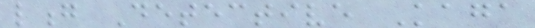long Detective Kaga
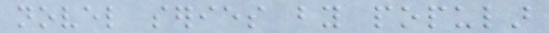novel series by popular
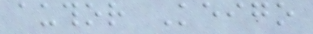author Keigo
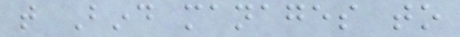that Bind manages to
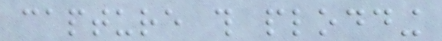capture this plodding
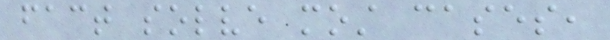fact solve most cases,
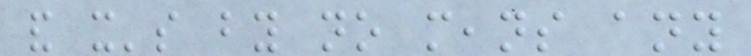and it's by no means any
